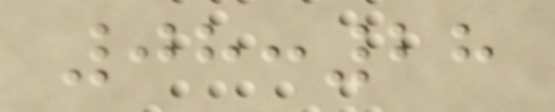08:28
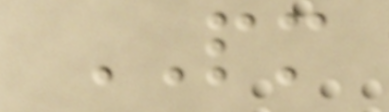PM
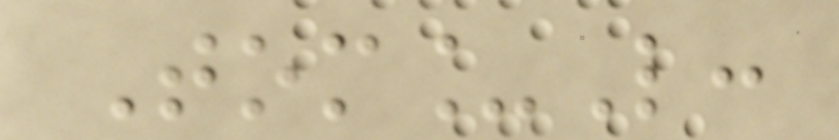Tom_L:
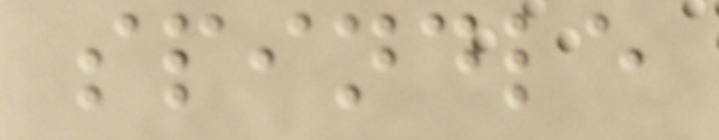spindle
